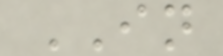IN
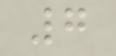7
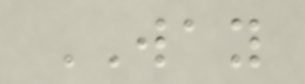WAY
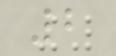2
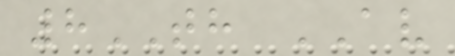8TH AV
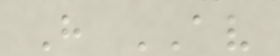H AV
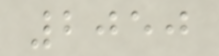2050
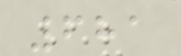681
